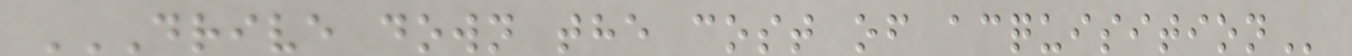DRIVE DOWN THE COST OF ACQUISITION
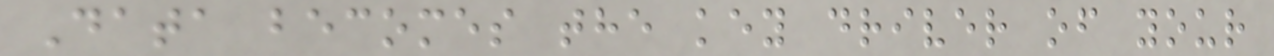Data becomes the key driver of your
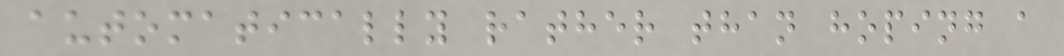automatically rather than hoping a
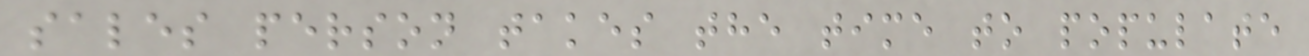sales person takes the time to populate
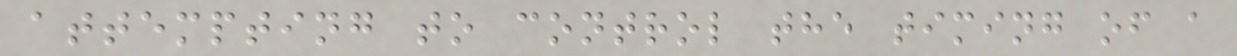attempting to control the timing of a
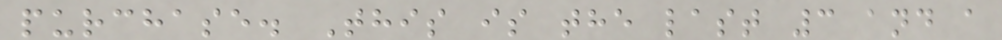purchase. This is the last 3 and a
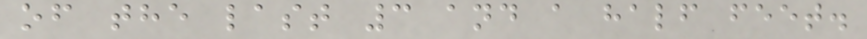of the last 3 and a half feet.
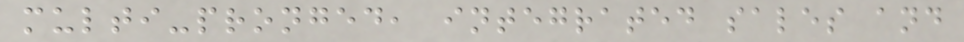multi-pronged, integrated sales and
